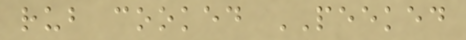rub cooked PEEKED
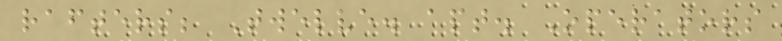rafters; Twelve. apt. Operators
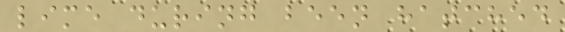lime during been hatched
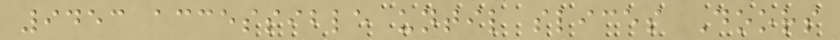9453 accessible until slices Doors
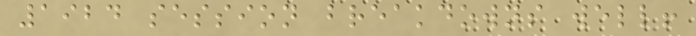1924 session breakdowns well!
